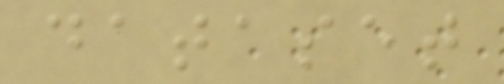dataset
